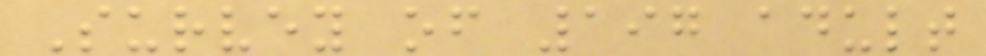Survey of 197 adult
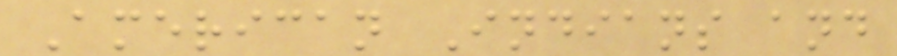American Indians and
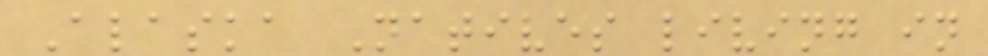Alaska Natives living in
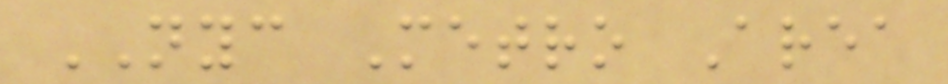NYC Metro Area
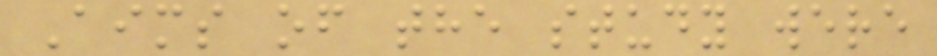Aims of the study were
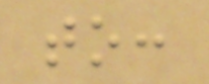to:
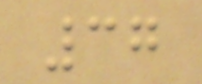37
